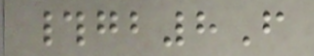#gb8F
